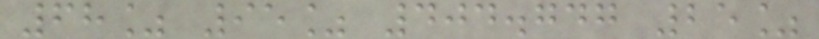68% 95% 404.747 25%
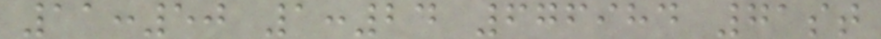11:50 1:24 676984 71st
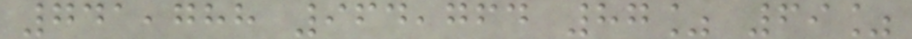741,788 964,764 87% 69%
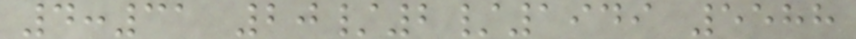4:31 20/2/1949 5588
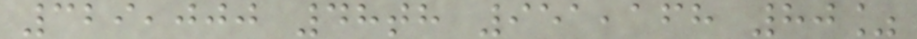329,000 48th 951,168 80%
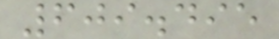609.495
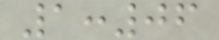1:06
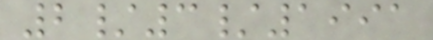2/3/1991
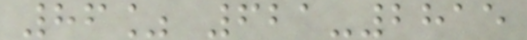86% 621-2815
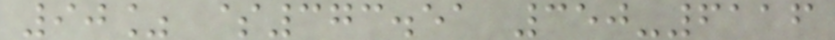90% $373.51 350-6116
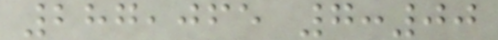287,065 7:00
